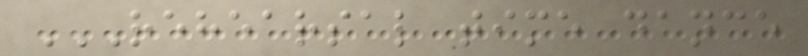REHEARSAL TIME DANCE
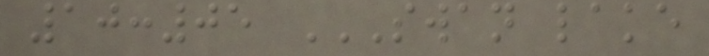10:05 SWAN LAKE
